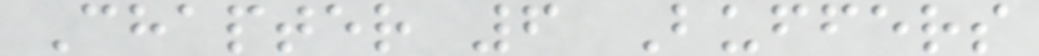Chapter 6 Buffers
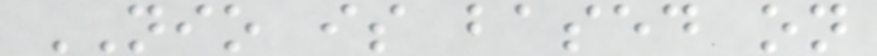NIO is based on
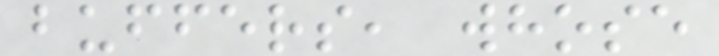buffers, whose
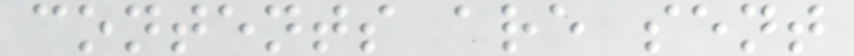contents are sent
